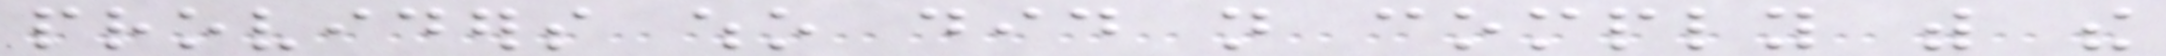providers who did not comply with the
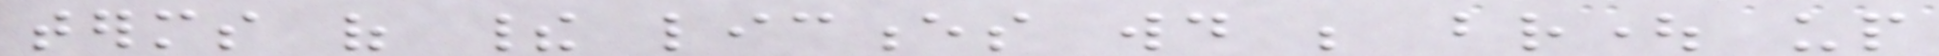terms of their licences would be brought up
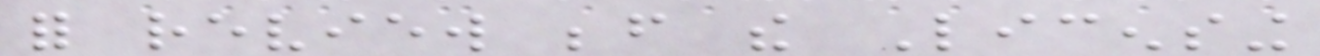for review before the Licensing
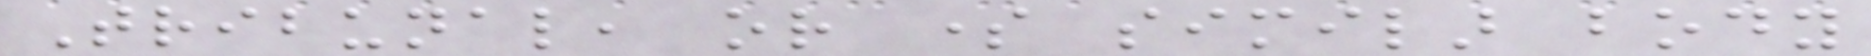Tribunal, or some similar body
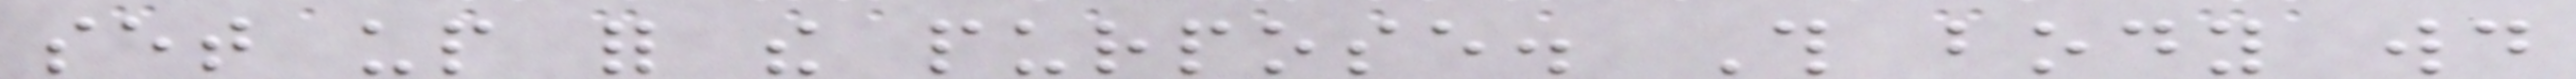set up for the purpose. This body would
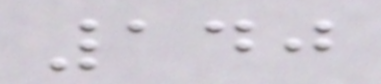140
